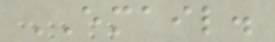EMAIL.
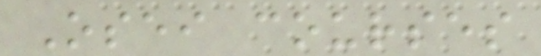Osei courses
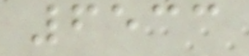6533
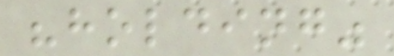"holding"
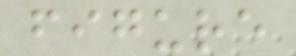figure
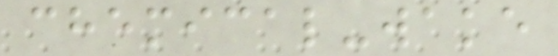chemical-wake
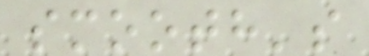smooth's
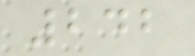242
